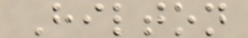Hilton
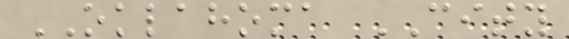OKLAHOMA CITY
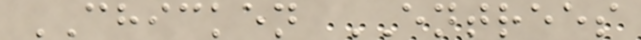CHICKEN ENTREES
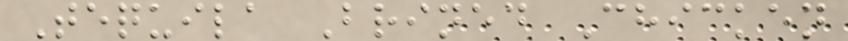Tequila Brined Chicken
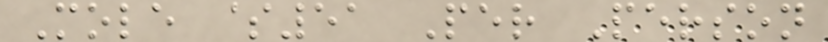Mole $51 Per Person
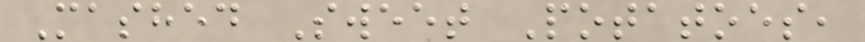Mashed Sweet Potatoes,
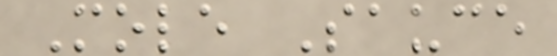Mole Sauce
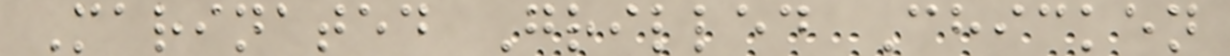Marinated Grilled Chicken
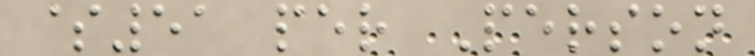$51 per Person
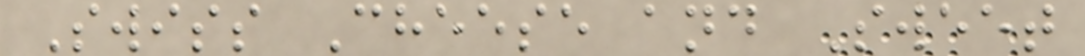Swiss Cheese and Sweet
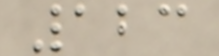123
